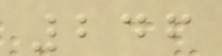246
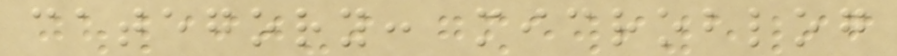category: microblog
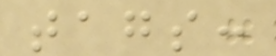tags:
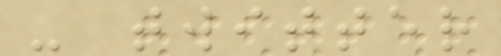- twitter
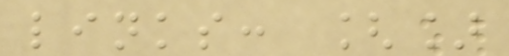links: []
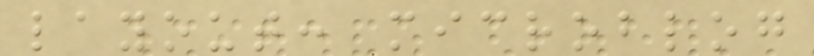layout: microblog
